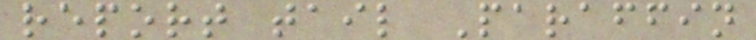report tail Paraffin
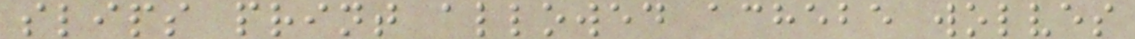slips print allowed achebe wolves
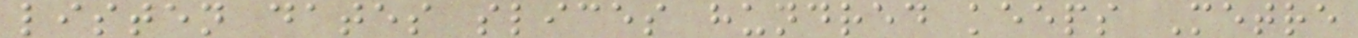listen dates slices hundred keeps Metre
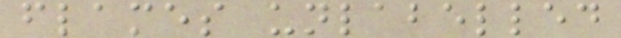flames unlabelled
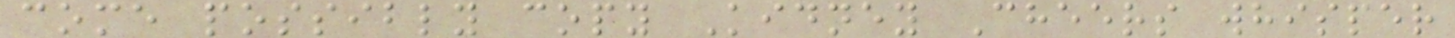come possibly copy Kidney Cheers whisper
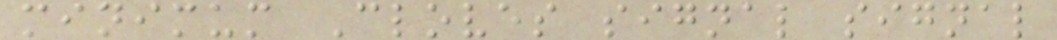minimum Cloves signal signal
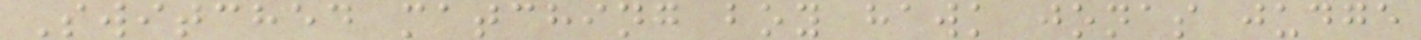Switched matching boy hawk jonas judge
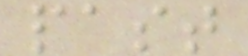past
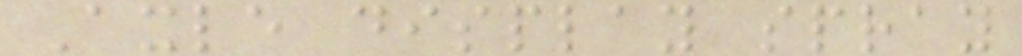Axle display spray
